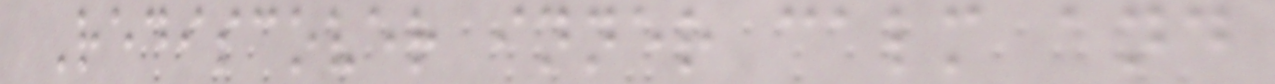Rediscover inner calm and
